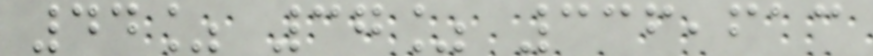44% 37% 336,613
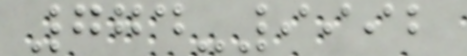774-9992
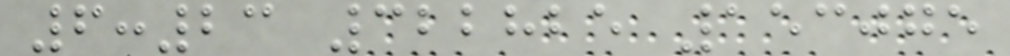6:23 322825 153075
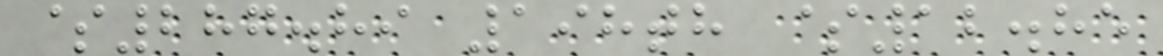$287.89 198th $12.85
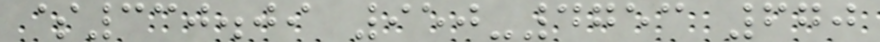$330.09 950-4753 670
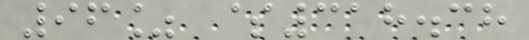96% $318.38
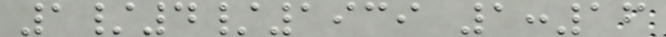1/4/1939 1:16
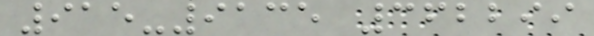915-9135 362299
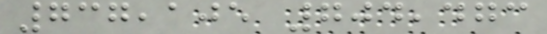737,105 704,473
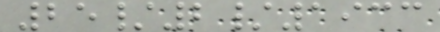25/2/1933
